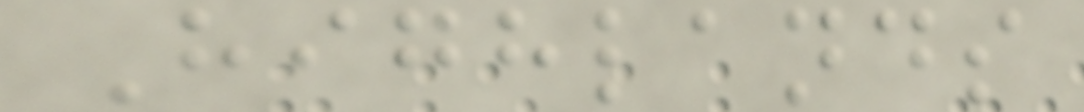Highlands
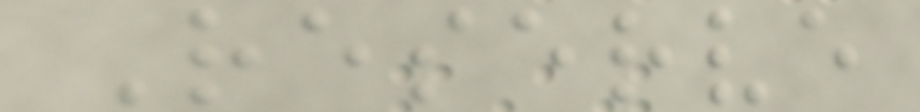Reserve
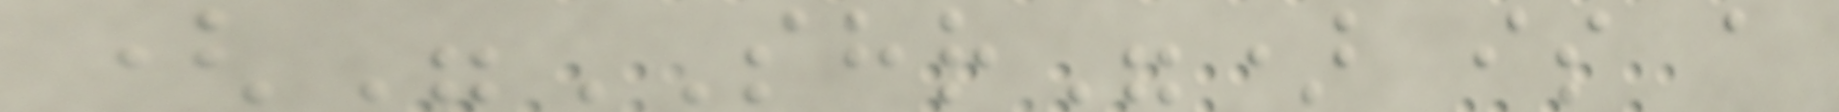("SHR") is a
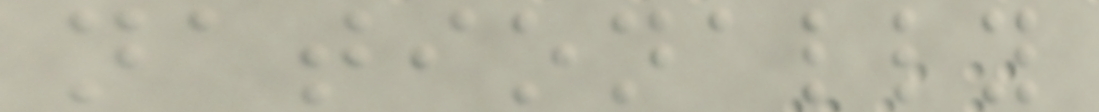nationally
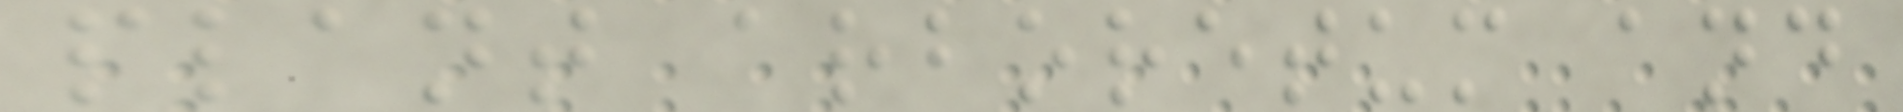plant arboretum and
